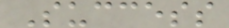Success
